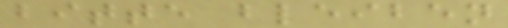bitte bleiben
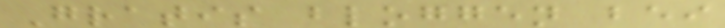Gratis bloggen bei
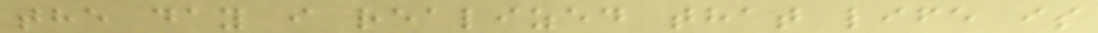the day i realized that life is
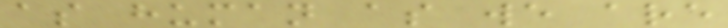as human as we are
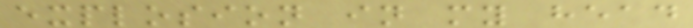explosion in my head
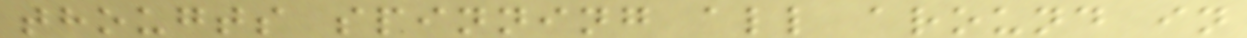thougts spinning all around in
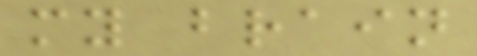my brain
